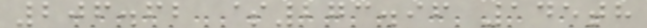206.62 $273.96 145th
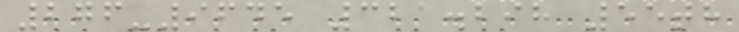276-9645 321.298 55th
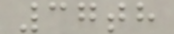37th
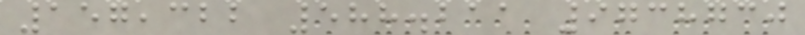157,322 588.211 9738730
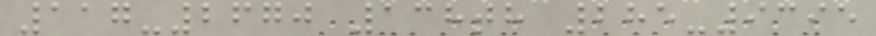117-2670 138th 285-9395
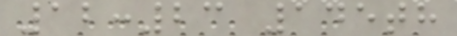12:23 145th
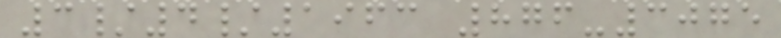3/4/1963 876-3075
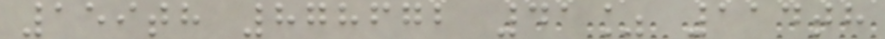159th 878672 41% 114th
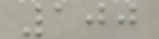100
